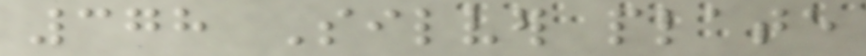378 Silver plate
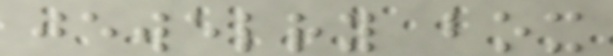jewelry box
